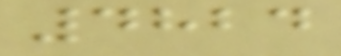4824
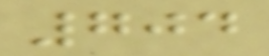704
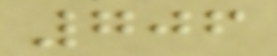706
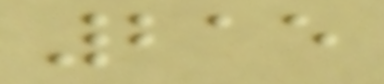215
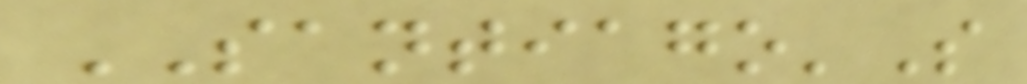SANTIAGO'S
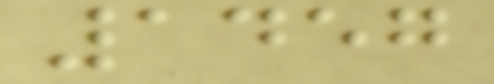1457
